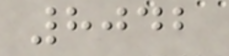8042
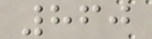860
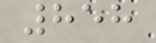858
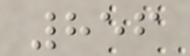856
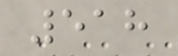518
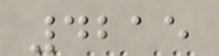4215
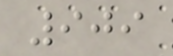909
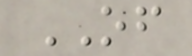OF
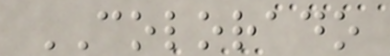COLORADO
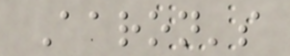Aaron's
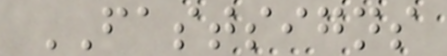FASTSIGNS
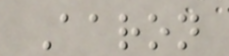Aaron
